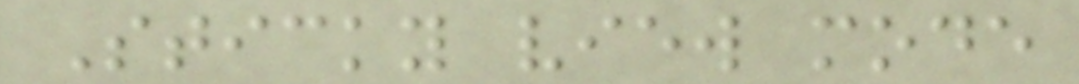Sticky view mode
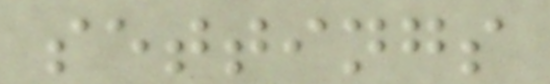settings
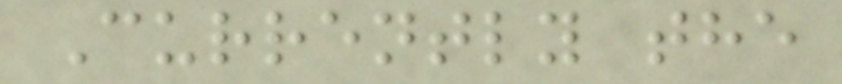Currently the
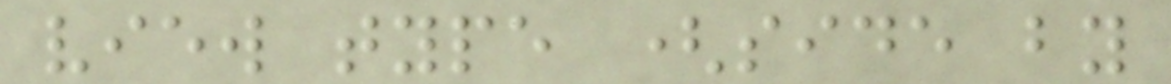view type (side by
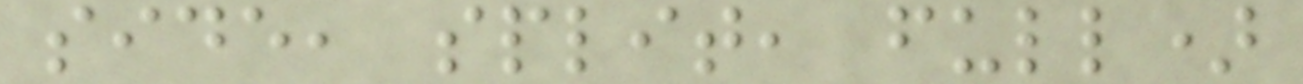side, split, full)
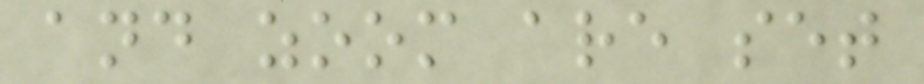and zoom are set
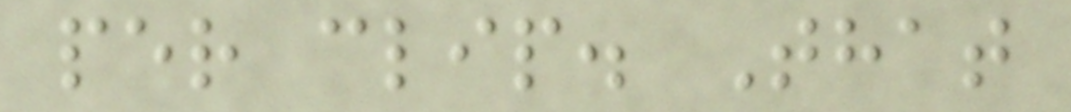per clip. That
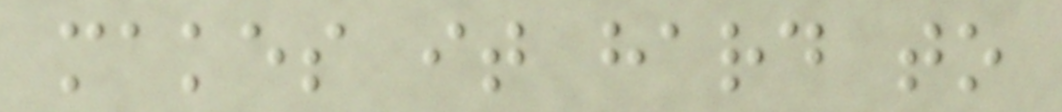makes it hard to
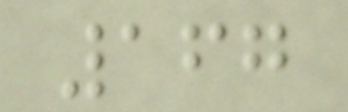167
